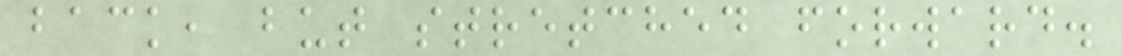back, but stretched forward.
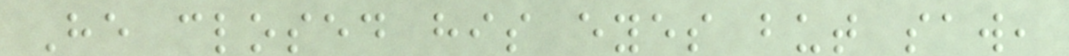He closed his eyes but saw,
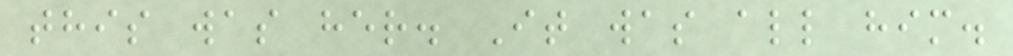this was her. It was all him.
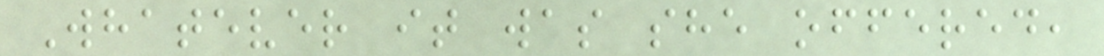Whatever it was she offered,
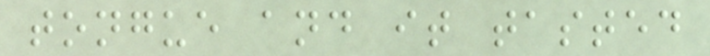tongue and it tasted
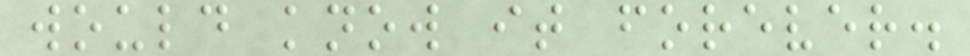would know it forever.
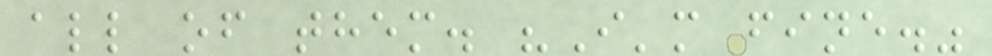all of them. "I'm fine."
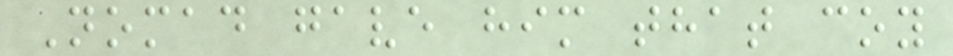Nomad gave him that coy
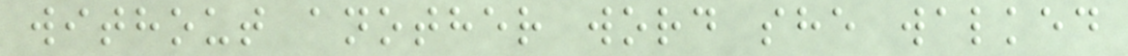without another word she walked
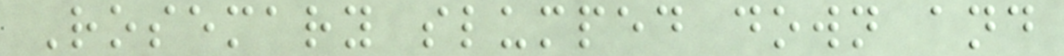Rosemary slumped down and
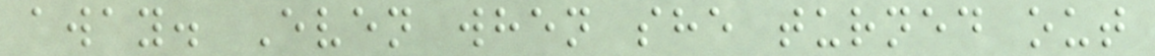away. Even when she turned out
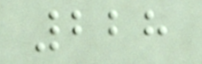228
